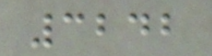3242
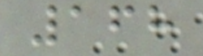168
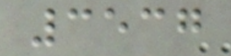3537
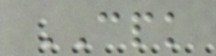CPK
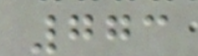773
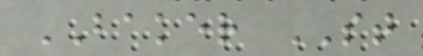BAKER ST
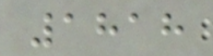1818
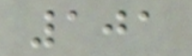101
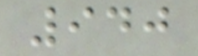940
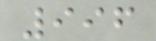996
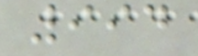994
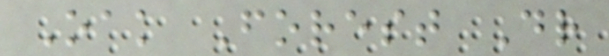Oak Forest Dr
